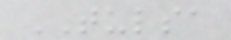TULSA
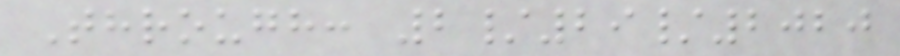Through: 2/29/2020
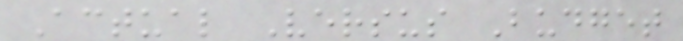Actual Versus Budget
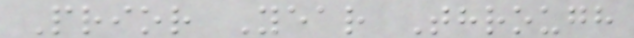Prior Year Through
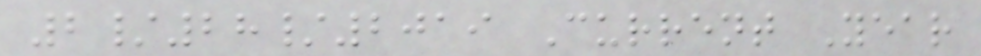2/28/2019 Current Year
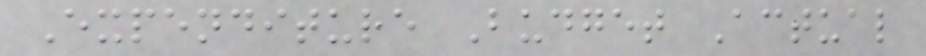Expenditure Budget Actual
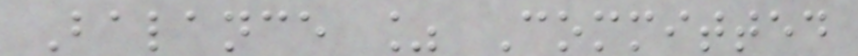Balance % Committed
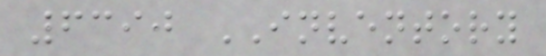6390 INVENTORY
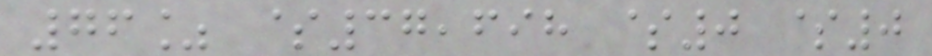76% $37,698 $0 $0
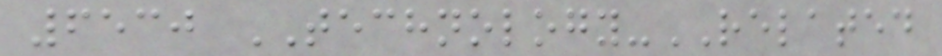6530 TECHNOLOGY-RELATED
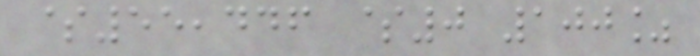$55,446 $0 100%
